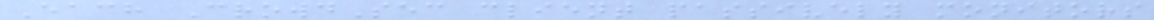Each CrowdSec client passively monitors
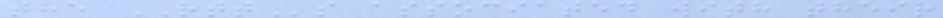the RTTs associated with their
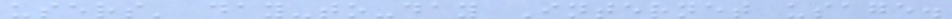users' day-to-day Internet usage.
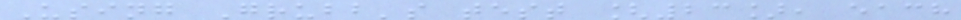Using Grubb's test [23], each
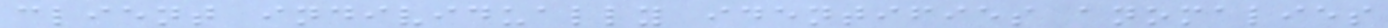client individually identifies anomalies
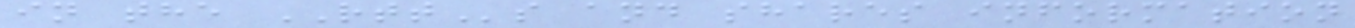in the RTTs and shares information
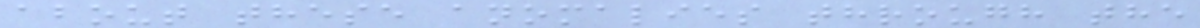about these anomalies through the
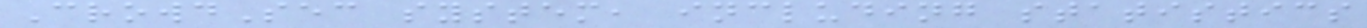CrowdSec system, including statistics
